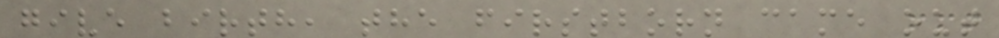give birth, the firstborn came out
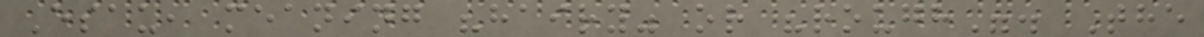Esau, meaning "hairy" or "rough". The
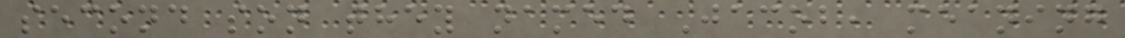second son they named Jacob, meaning
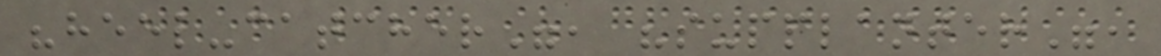"heel-catcher", "supplanter",
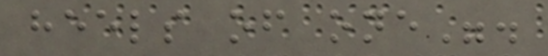heels of one".
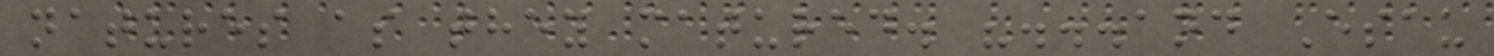natures as they matured. "...and Esau
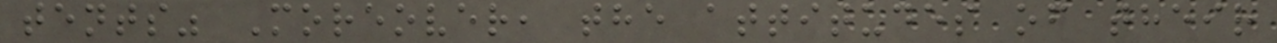tents" Moreover, the attitudes of their
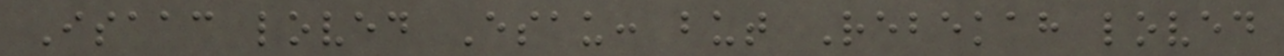Isaac loved Esau: but Rebekah loved
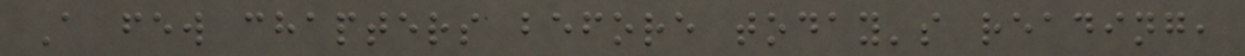A few chapters before today's reading,
